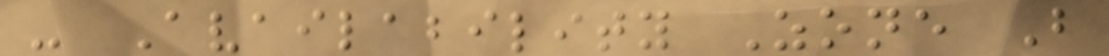- Availability Zone B
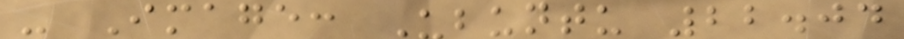- Image: Ubuntu 22.04
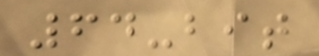64-bit
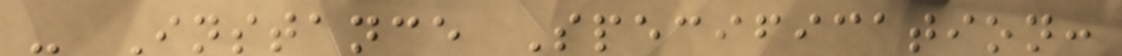- Instance Specification:
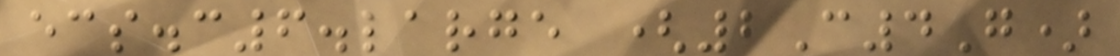ecs.c6.large (2C4G)
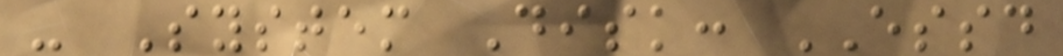- System Disk: ESSD
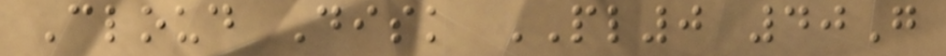Cloud Disk PL0 40G
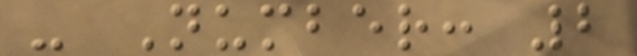- Number: 2
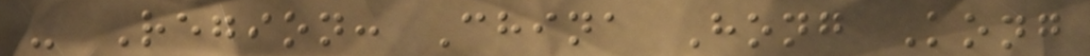- Region: China Hong Kong
